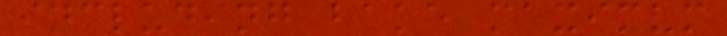including bake maximum
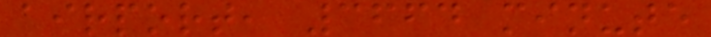airport, 3664 minute
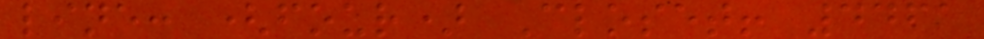line: (four) Closet! 4461
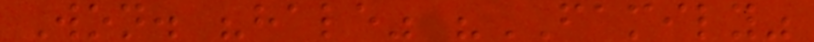Won. "hale" "FAMILY"
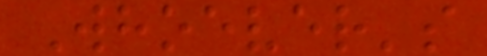Whoever's
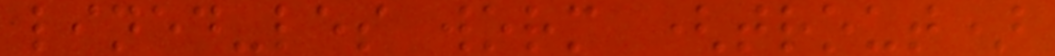lined-les worm (trout)
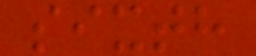sixth
